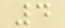4
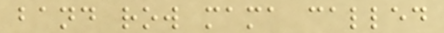band row mama called
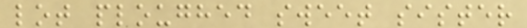lot ploughed sweet sister
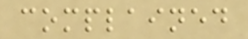complained
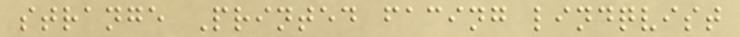strange Printed facing lindqvist
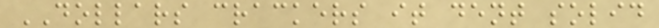DOLLARS crackers it dent solid
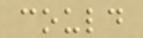could
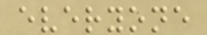everyone
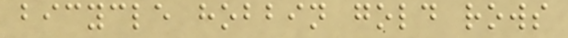bicycle hobbin gold rows
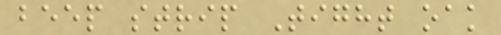beep strip Tight oak
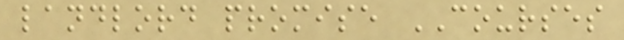landlord promise COURSES
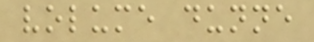volume dunne
